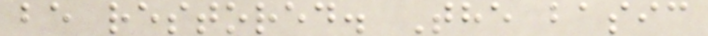be restored. The basic
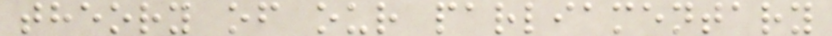theory of our parliamentary
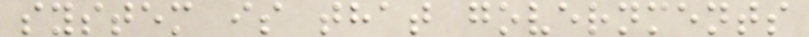system is that governments
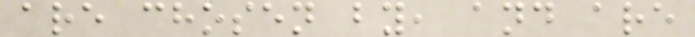are chosen by, and are
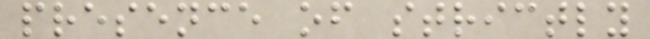presence of strictly
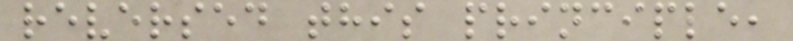reversed this principle,
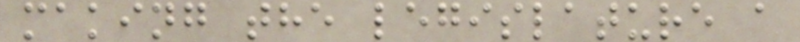making the legislature a
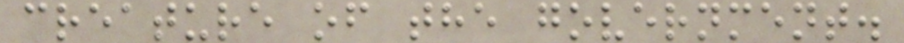creature of the government.
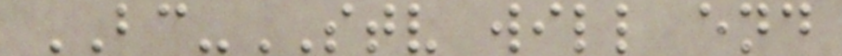BC-STV will end
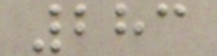283
